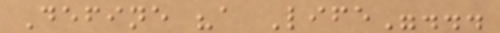Define "a Life"...
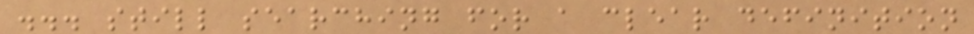... still searching for a clear definition
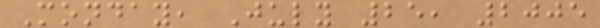Monday, July 25, 2005
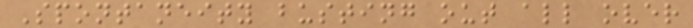Spontaneity busting out all over
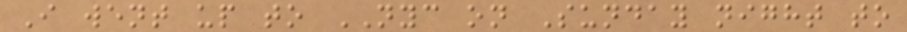I went up to NYC on Sunday night to
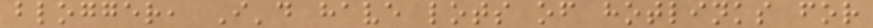blogger, I'd have lots of hotlinks for
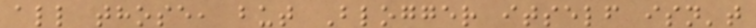all those, but Blogger itself isn't
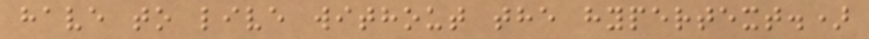have to live without the hypertext.)
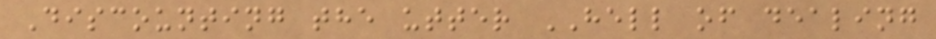Discounting the utter HELL of dealing
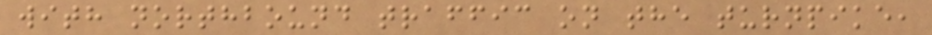with northbound traffic on the turnpike,
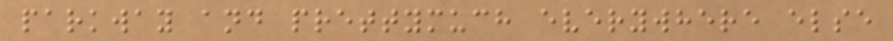parkway and prettymuch everywhere else
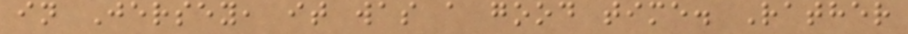in Jersey, it was a good time. Rather
